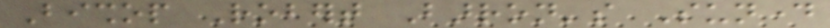Bishop Robert Barron's Sunday
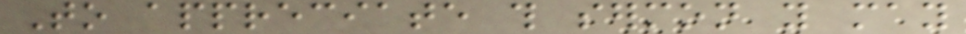To appreciate this sermon you may
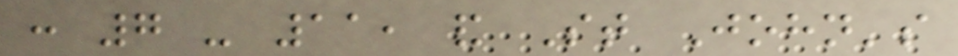: 7 - 11, and St John's
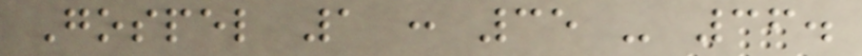Gospel 1 : 35 - 36.
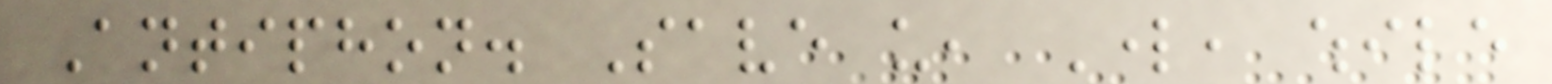Antiphon. Save us, Lord, while
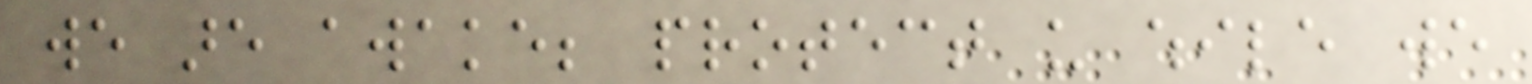we are awake; protect us while we
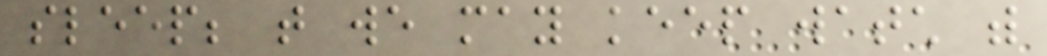sleep; that we may keep watch with
